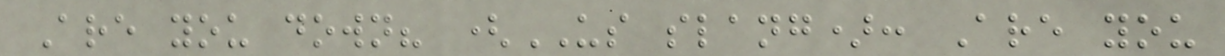Are you down? (US slang): Are you
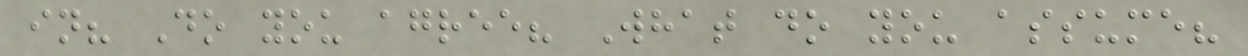in? Do you agree? What do you assume?
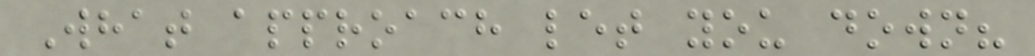What approach let you down?
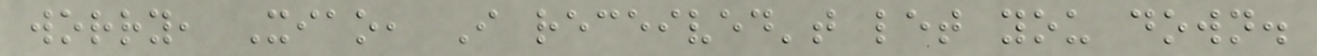worry, Xiao, I received't let you down.
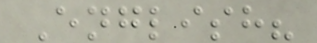English?
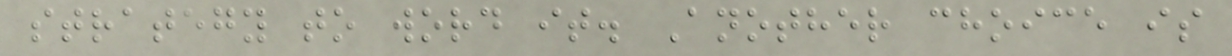strategy to word it. Another choice is
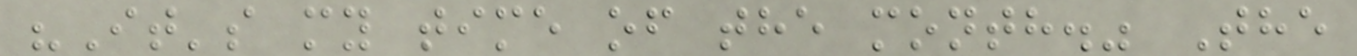"It's my time of the month." The
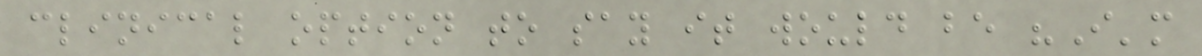clinical option to say it would be "I'm
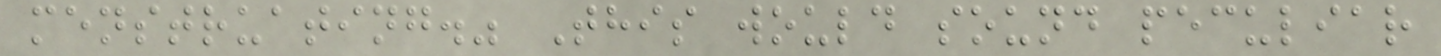menstruating." This would sound peculiar
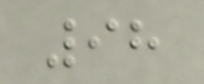98
